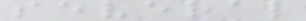several
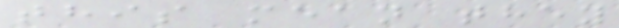this mean they
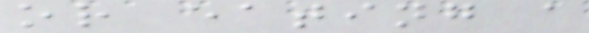or eating a
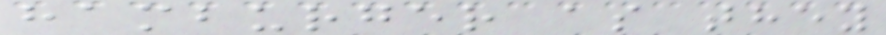hamburger as they
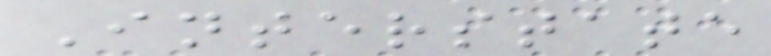Interstate
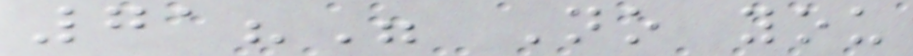71?" No you
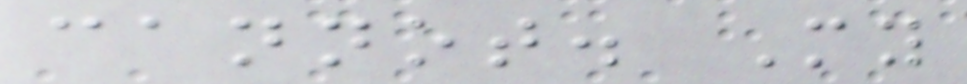cannot. My
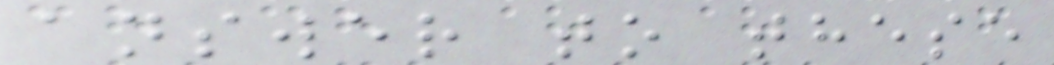answer to these
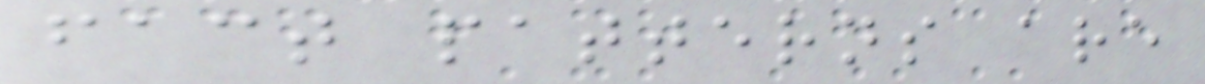fact patterns are
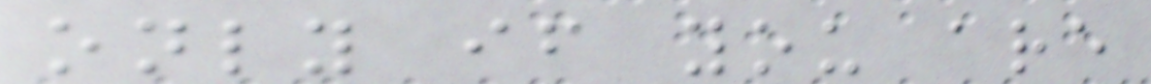only if you are
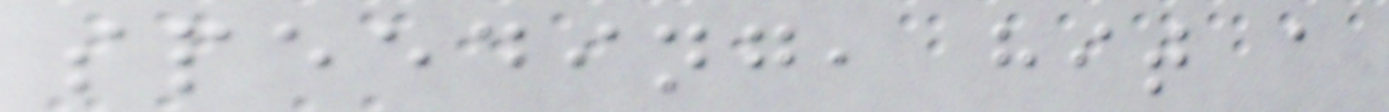speeding, hit a
